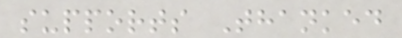supports Thanked
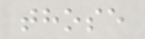those
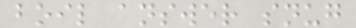boil answer snug
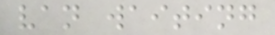van waiting
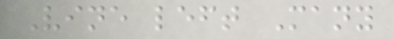Vine left Many
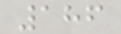186
